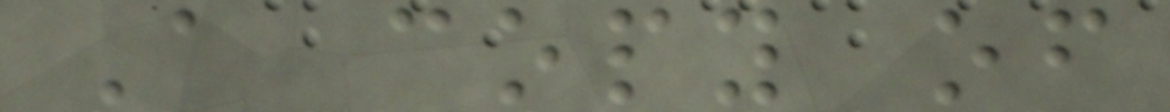A copy of
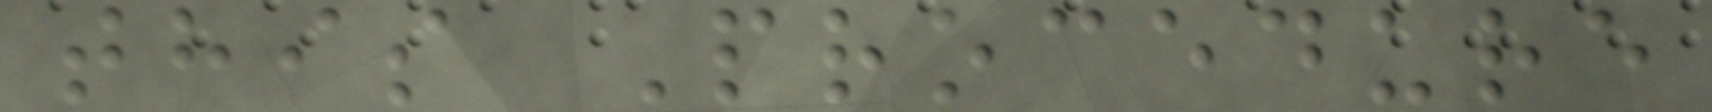this Procedure
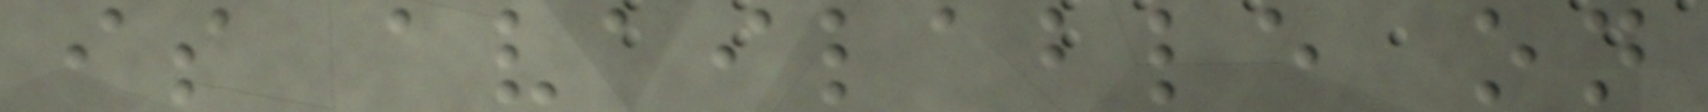is available on
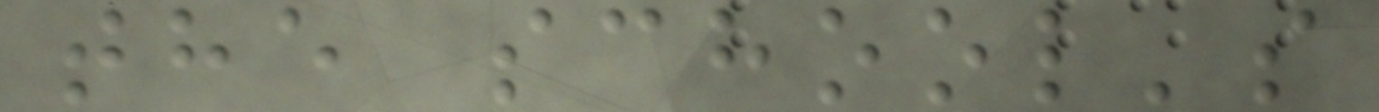the school's
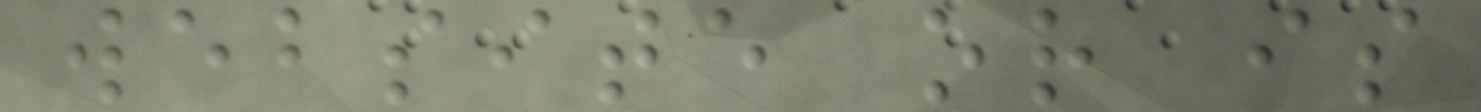website or is
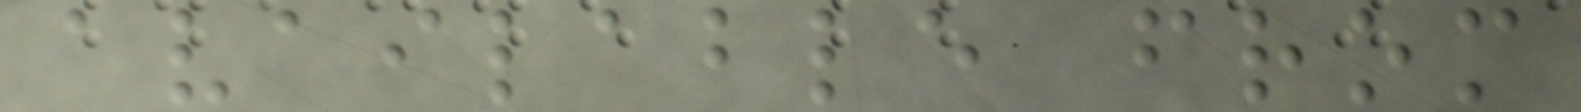available from
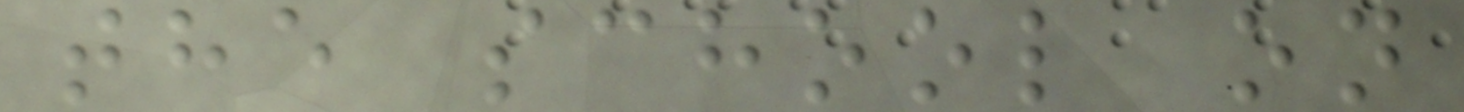the school on
